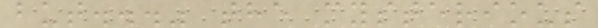but..." the mysterious
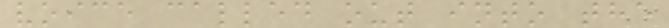voice called out into the
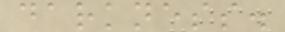darkness.
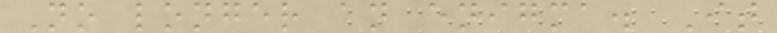No longer an enigma. It
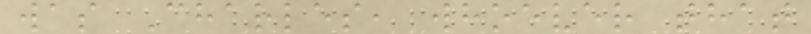was Charles, whoever that
